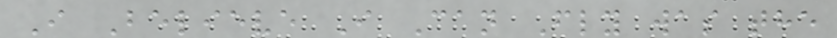I Believe I Can Fly was the
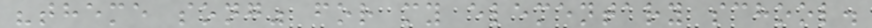"theme song" for my elementary school.
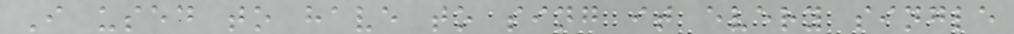I used to have to sing it every single
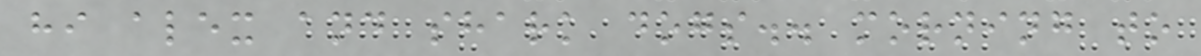hi alex and shark dogs.. morning to
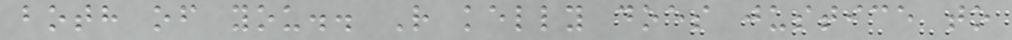both of you.. R kelly does justice to
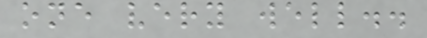one very well..
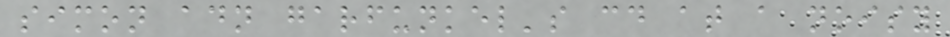simon adn garfunkel's cd at a noisy
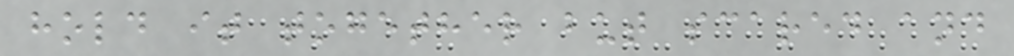hold it together but scared and
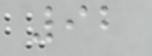92
